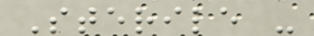Sterile -
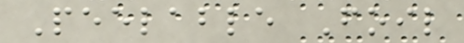Peelable Foil
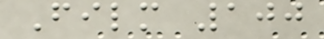Film 100
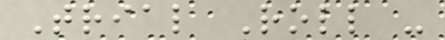Trial Roll -
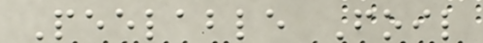Peelable Foil
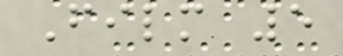Film 5
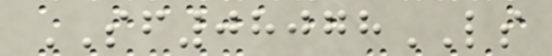SF08078LS
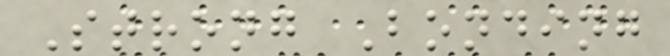Strong Bonding
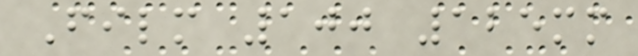Film 100 125mm
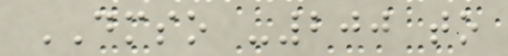DMSO -200 to
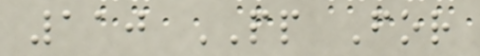110 PP For
